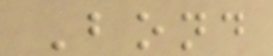Bond
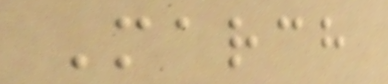March
